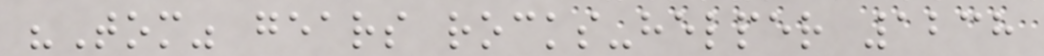"Tom" gears rocks-helper 1238
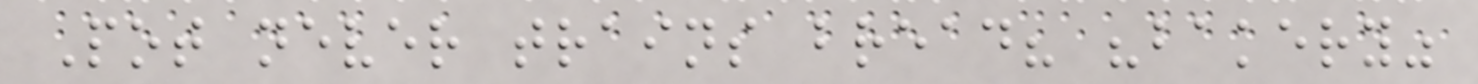Pot never trains bread? "bakery"
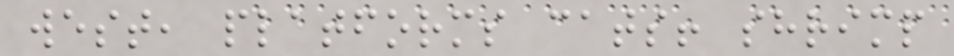west, platforms cats! shrimp
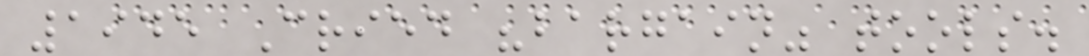1945 Cried "bargain" tools.
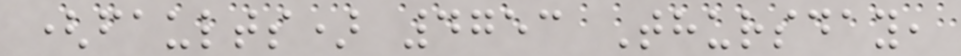(faults) 4753 Thursday,
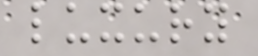luxury
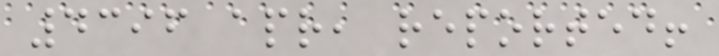4396 apr, reported!
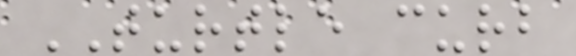TURTLE curb
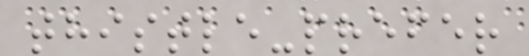thistle-prefer
